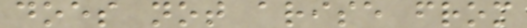does not arise from
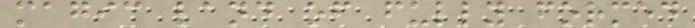magic land of fully formed
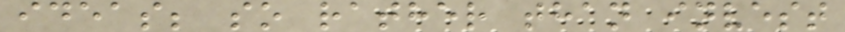ideas; so rather than invest
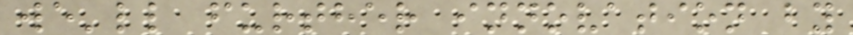we'll further innovation by
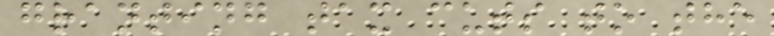granting tax cuts to the
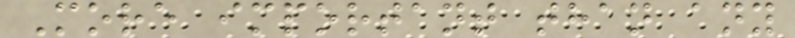More important than any
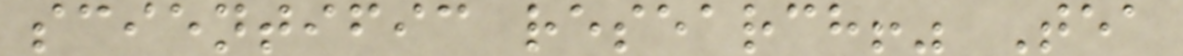scientific research!" Tea
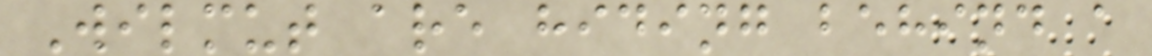Wilmut are hiding behind a
